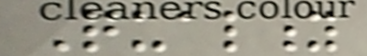Quality
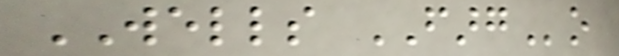WELLS FARGo
